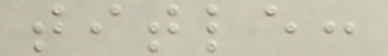title:
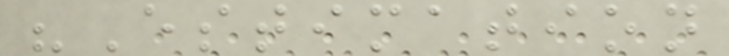"Estimation
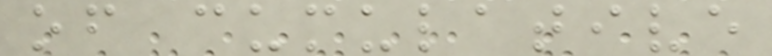of cumulative
